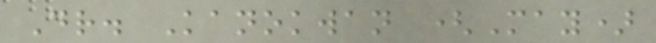Dr. Kanokwan (May)
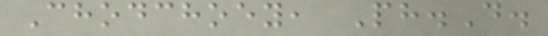Chodchoey, Ph.D.
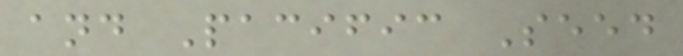and Pacific Seed
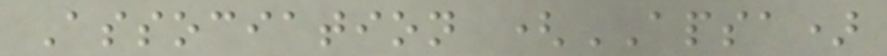Association (APSA)
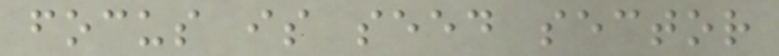focus is seed sector
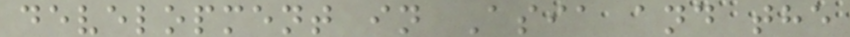development in Asia and the
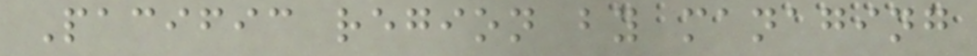Pacific region by managing
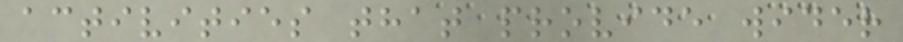activities that provide wider
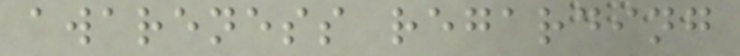awareness regarding
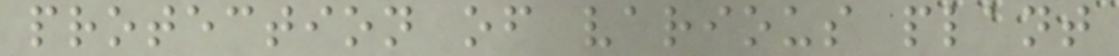protection of various plant
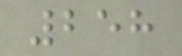258
